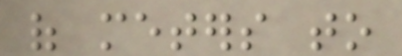of meters to
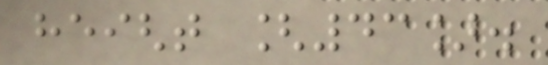height [43].
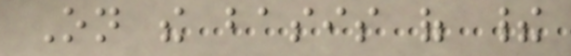On the basis of their
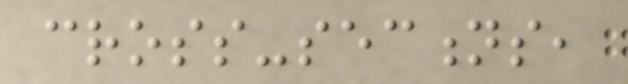cross-sections,
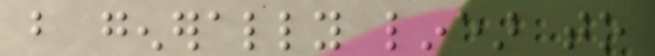but generally linear to
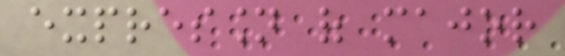expression of major
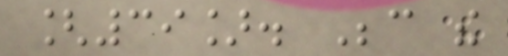[39]. Because the
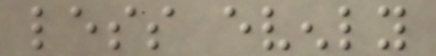less evenly
